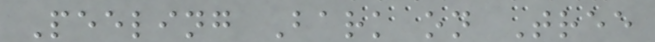Peeling Bark on Tree
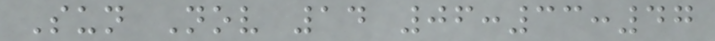Sun Nov 14 06:33:47
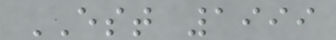EST 1999
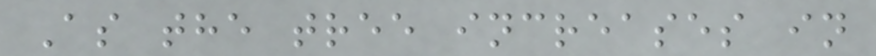As the tree increases in
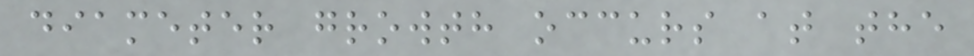diameter growth occurs at the
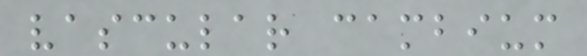vascular cambium
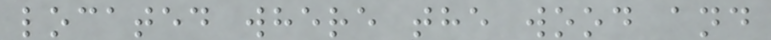located where the wood and
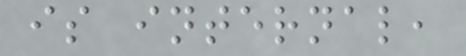is internal,
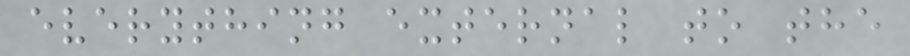everything external to the
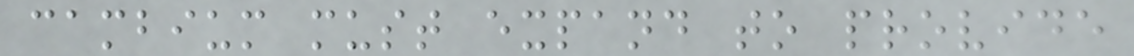cambium must expand to provide
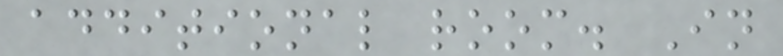additional room. In
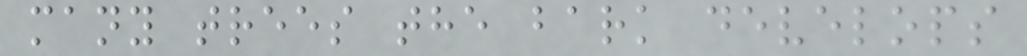many trees the bark develops
